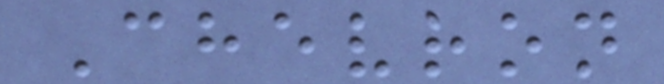Chevron
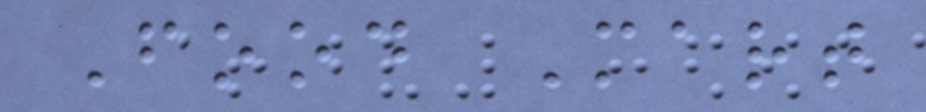Food Mart
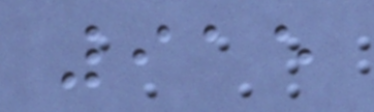915
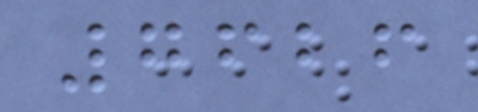7626
